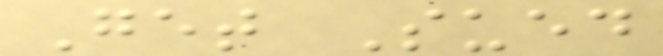Get Sued
